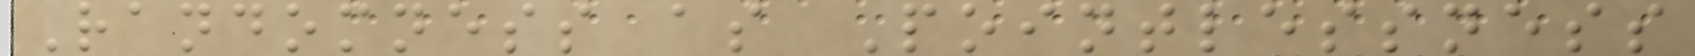Randomness as Pointlessness
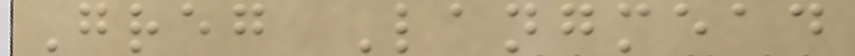Greg Langmead
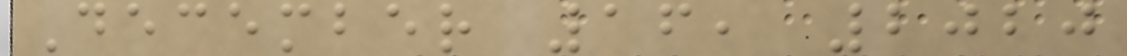December 16, 2020
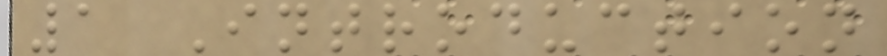1 Introduction
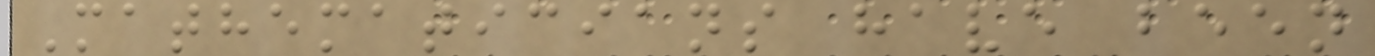Mathematicians have been
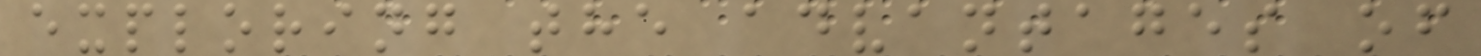exploring the advantages of
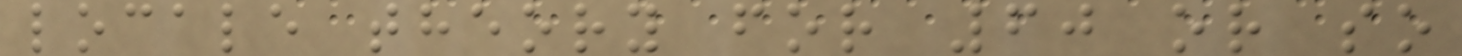locale theory for 60 or so
